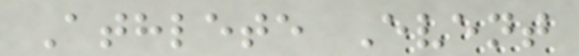Athlete Event
